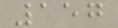157
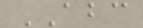ABC
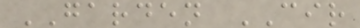GARDEN CIR
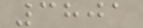3801
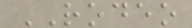RODEO
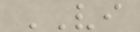VI
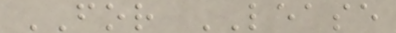FOR LEASE
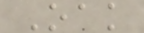Oak
